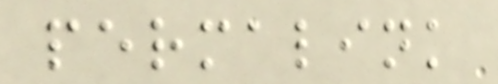permalink
